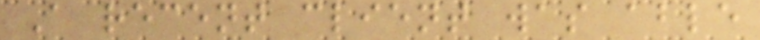A recent client was able
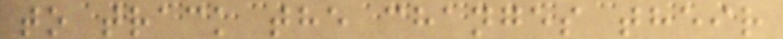to track the changes their
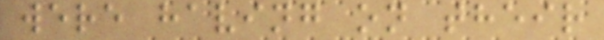were having on their
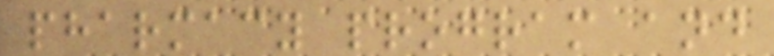pharmacy program and
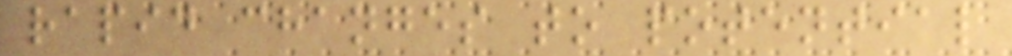rapid changes to potential
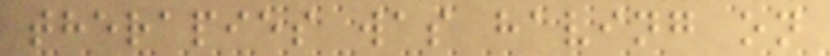therapies was having on
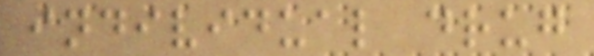individual drug
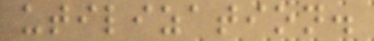utilization.
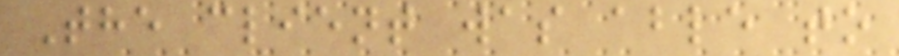The client was able to
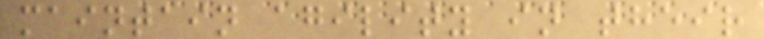maintain agility in their
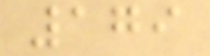179
